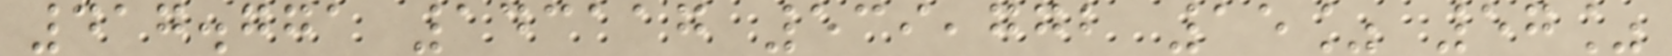417.771 143117 539,772 15% 57%
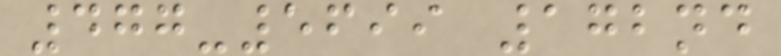477-5699 172nd
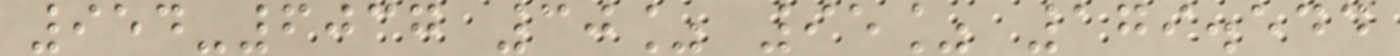954-6037 30% 95% 179.544
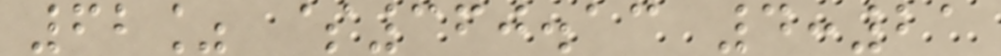62% $360.13 4:21
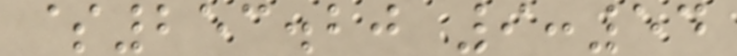$253.20 9:54
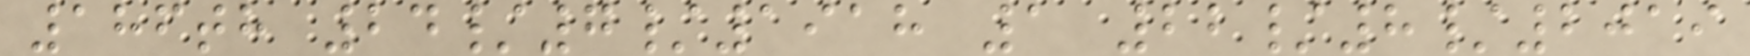186th 24/7/1918 1 22/8/2019
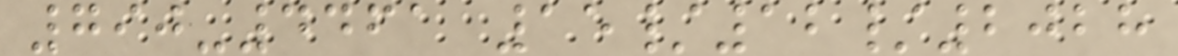790-4461 15/12/2028
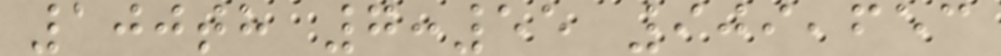100th 7:55 909,653
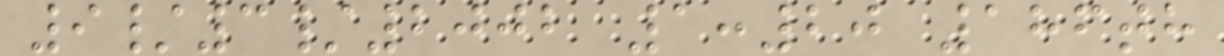9/3/2002 1:20 186th
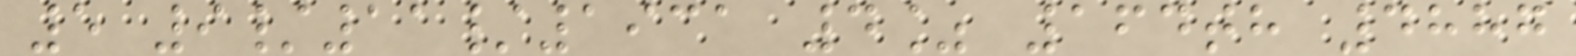5 9/11/1931 4% 164th 4887
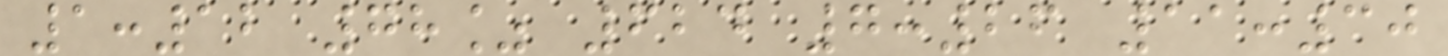1:12 78% 624 7:26 11:30
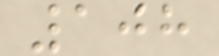108
